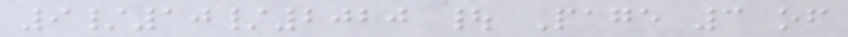9/10/2020 | Page 3 of
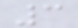3
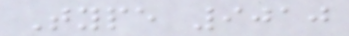Type 9010
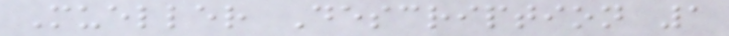Mueller Description 1
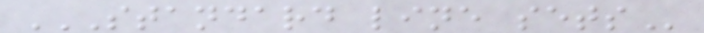STANDARD LINE SETS
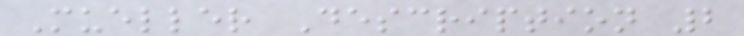Mueller Description 2
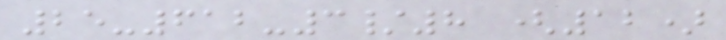25-612-3/8 (12)
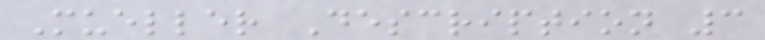Mueller Description 3
